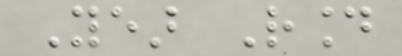Year Round
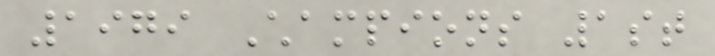1979 Champions 1st
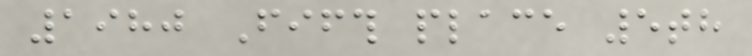1980 Fifth place 5th
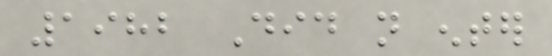1982 Did not enter
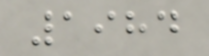1984
